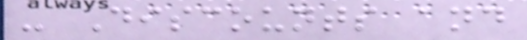- Discounts and
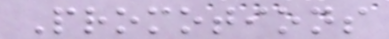Promotions
